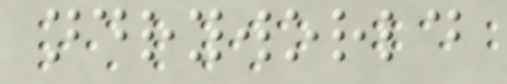ndryworld
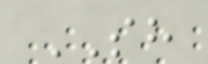SH
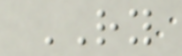RY
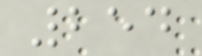254
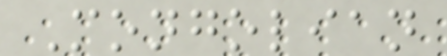Mongolian
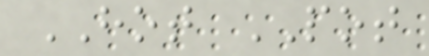HOT POT
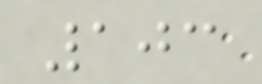103
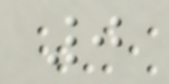0
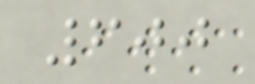600
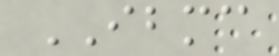IBMC
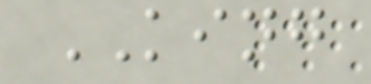KING
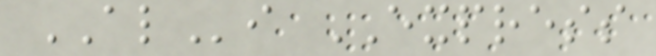ALi EXPRESS
